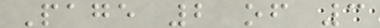Page 2 of 3
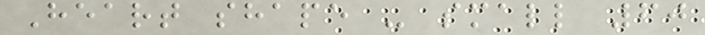Heart shape - small 60
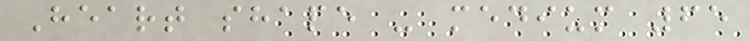Heart shape - medium 65
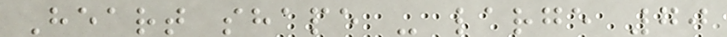Heart shape - large 70
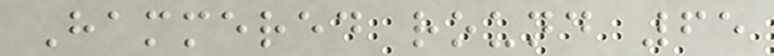Hammered round 65
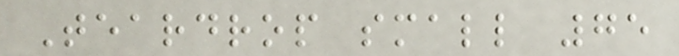Teardrop small 75
